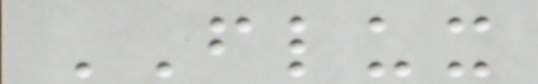FLUX
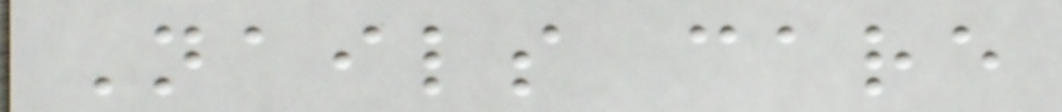Nails care
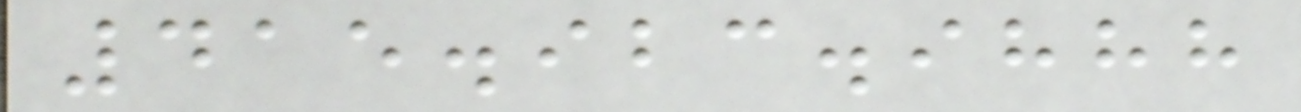415.923.9888
